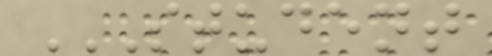STUDENT
